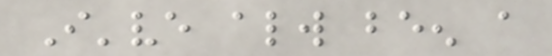I've always been a
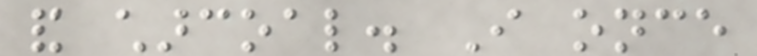and charcoal. I once
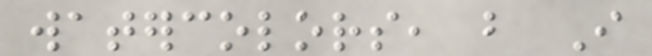watercolors, but I
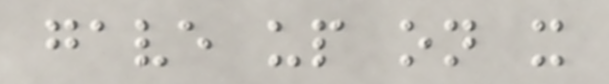gave up on it
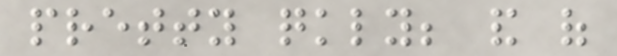pretty quickly; and of
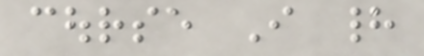course I had
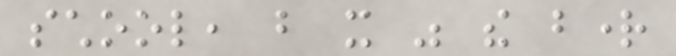school, but it was the bright
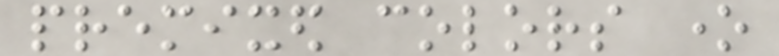premixed colors one
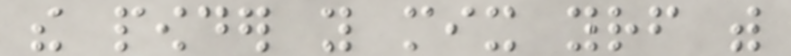the powder you mix yourself with
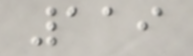119
